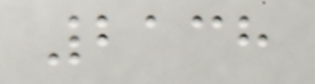2138
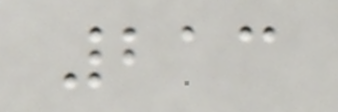213
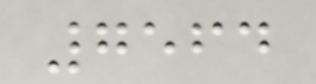7564
